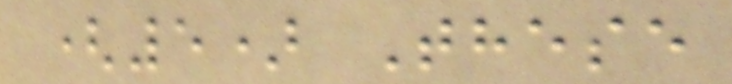(5) These
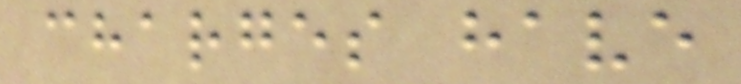charges have
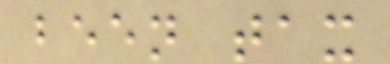been tax
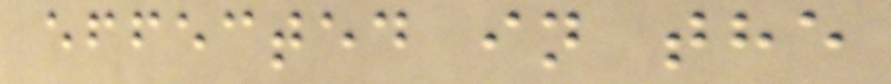effected in the
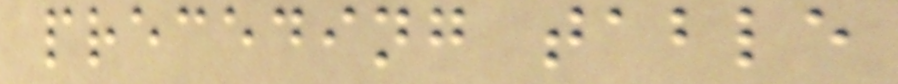preceding table
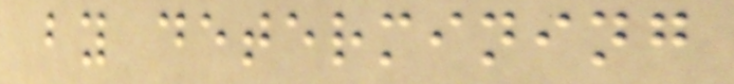by determining
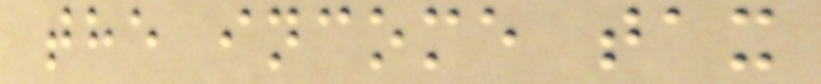the income tax
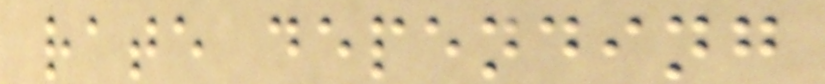rate depending
